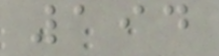194
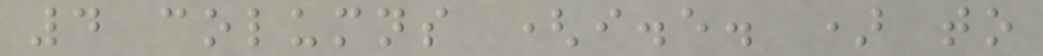4 columns (i.e. ) to
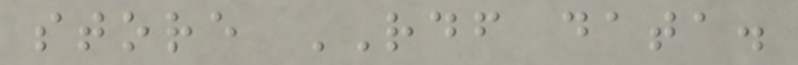store RDF data.
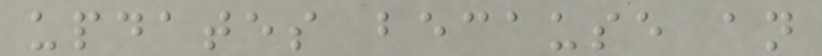updates because an
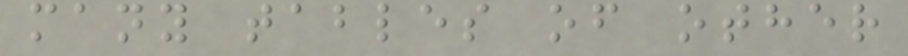many tables of other
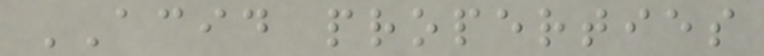ACID properties
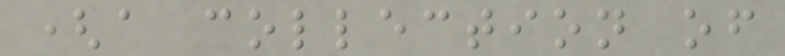(a collection of
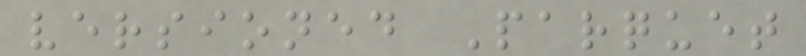versioned Parquet
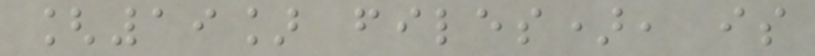[19] files), is
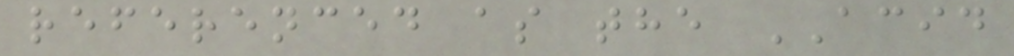referenced as the ACID
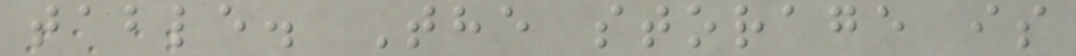table. The storage is
